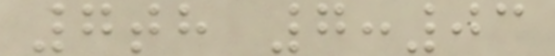7th 7:03
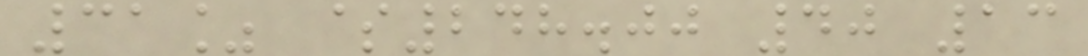31% $248.00 40 13
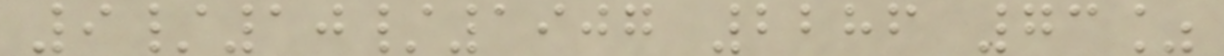9/10/1907 2286 73%
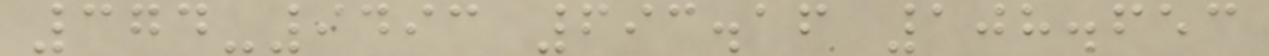374-9493 693.16 108.653
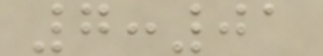7:01
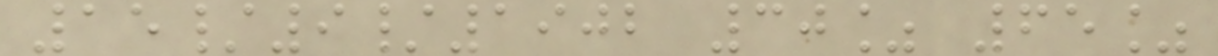15/9/1902 30% 65%
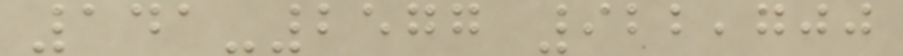141-2577 922,700
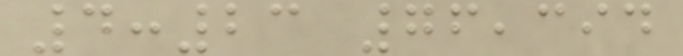4:23 76,394
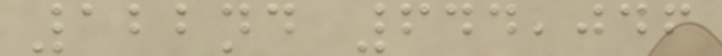122nd 644,046
